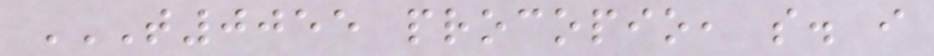T0055 PROCOPIO, S. I
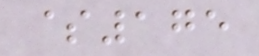$175
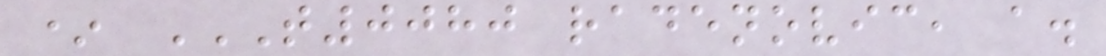* T0080 RADENOVIC, A.
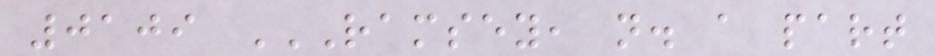0109 RAMSEY, N. A PART
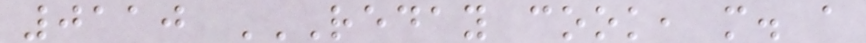0110 REDAY COOK, M. A
